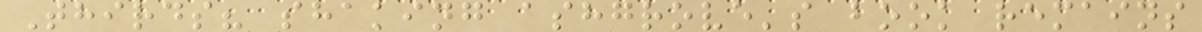Thirds? shaking ashgrove's book remains
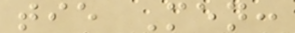tie Men:
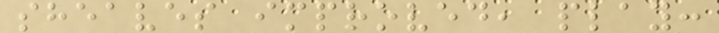sheaves improved, play:
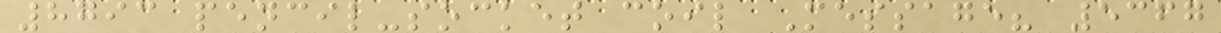8793 pencil-socket coil Message? 5367
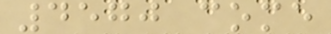4570 come
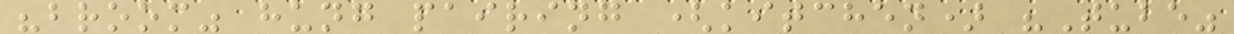"broom" hung pairing (kitchen) "Tube"
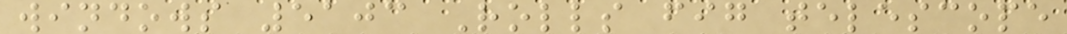windows 5103 Rolls fig telescope
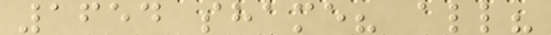1654 shame? all?
